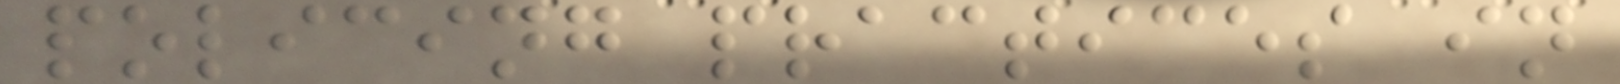policing practices in
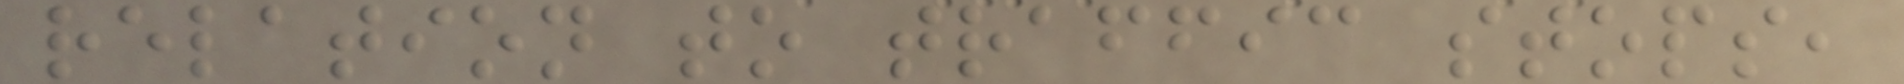relation to traffic stops,
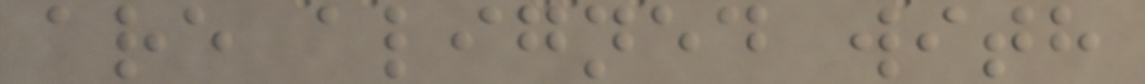are aligned with
